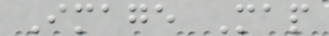Image Map
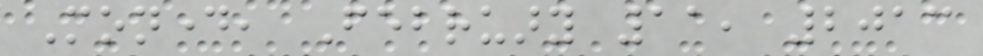Monday, February 11, 2013
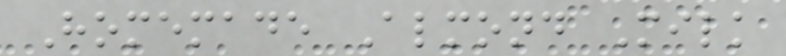Homemade Almond Milk
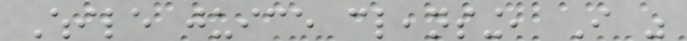While juice cleansing, I was
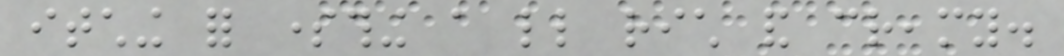itching for something a little rich and creamy.
